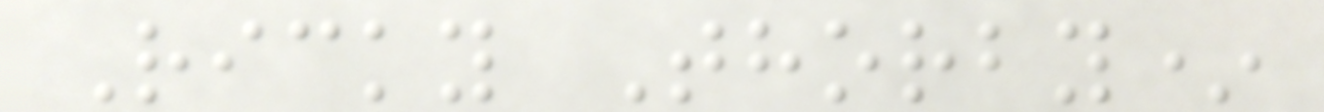Ricky Thorby*
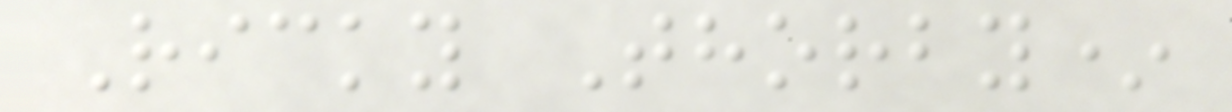Ricky Thorby*
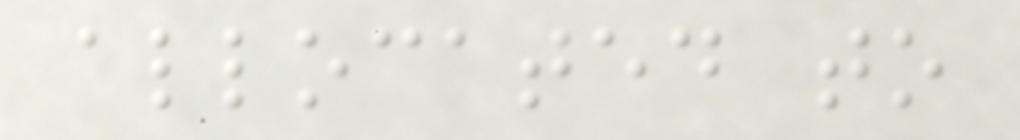allocated to
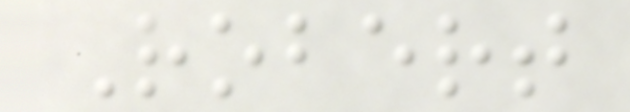Robert
